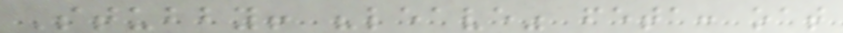Stubby! "leave" feta: oat
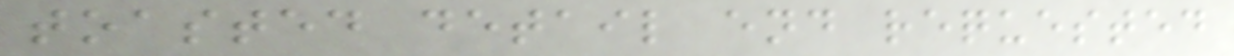toasted detail end requested
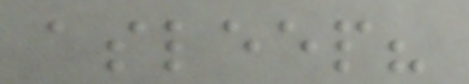asleep?
